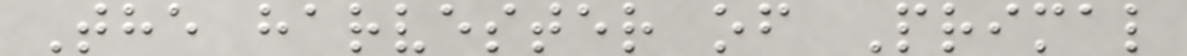The harvester of Primal
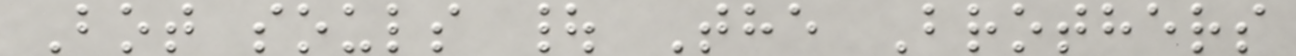Bot souls | The Brothers
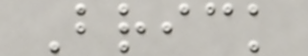Brick
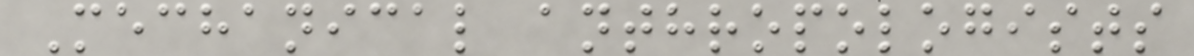Mechanical anthropologists
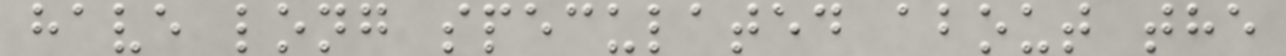have long speculated about the
